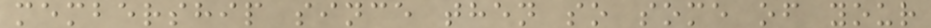membership since then so some of your
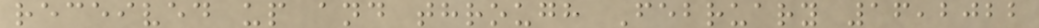received up and through February 16,2022
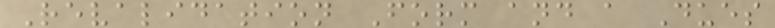Revalidation Form and a Dues
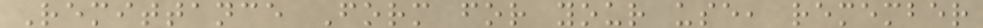Remittance Form for your use, remember
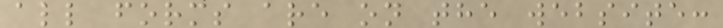all forms are on the website:
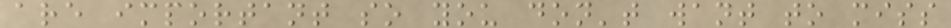are important so you don't want to miss
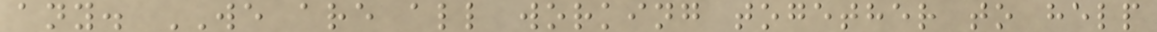any. WE are all working together to help
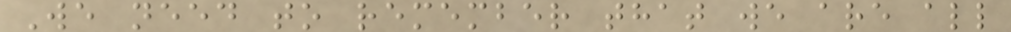We need to remember that we are all
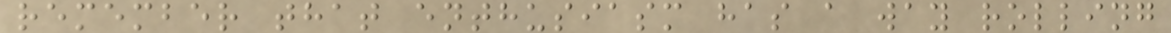remember that enthusiasm has a way rolling
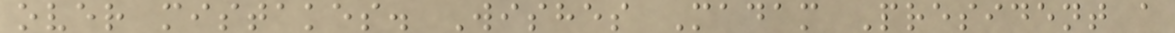over mistakes. Wishes Madam President a
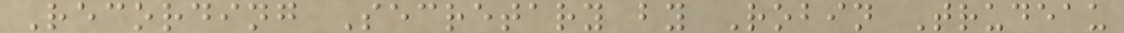Recording Secretary by Robin Trudeau
